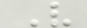V
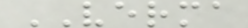VERMA
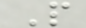P
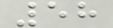58
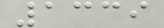1339
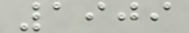1909
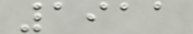1911
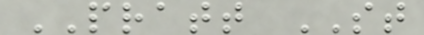PRATT ST
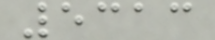5313
